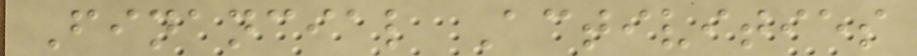Financial Activities
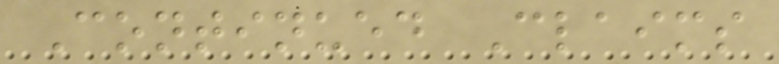Continued Claims
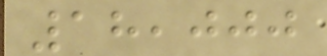18,000
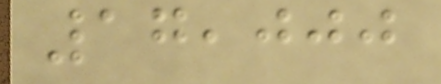17,000
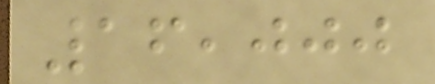16,000
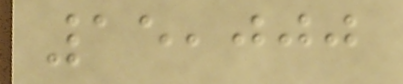15,000
